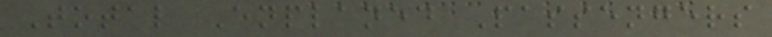Total Enplaned Passengers
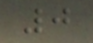0
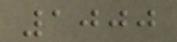1000
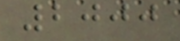2000
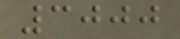3000
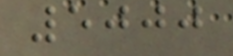5000
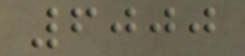6000
